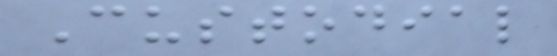Custodial
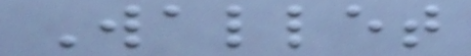Wallet
